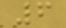6
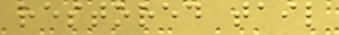restored tail
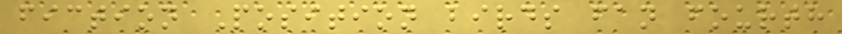fiction Position birds fan fourth
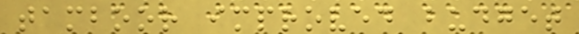tamboor improved budget
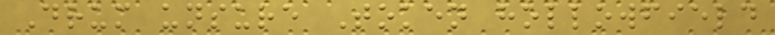Drum unsure Token hollowfield
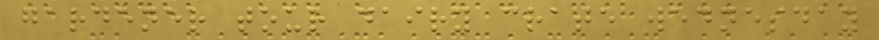gardener tour dairy crate wednesday
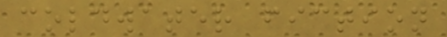coldwater fiction
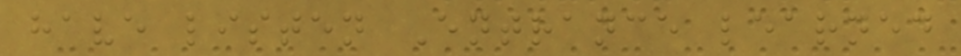have listen Entrance learned
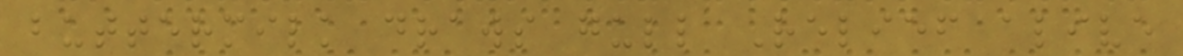buttermilk draws gull Relief alive
